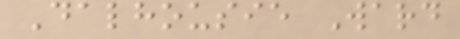Dalhousie Ward
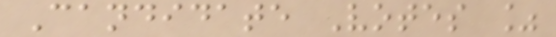Candidate Votes %
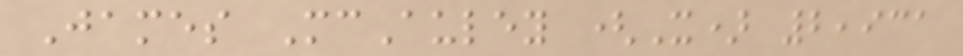James McAuley (X) 2,931
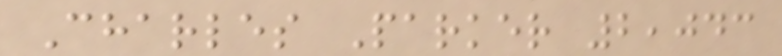Charles Parker 2,043
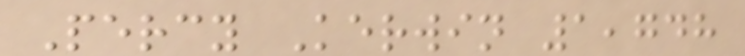Percy Kerwin 1,748
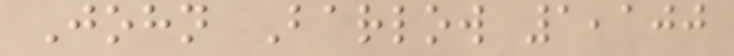John Barlow 1,100
